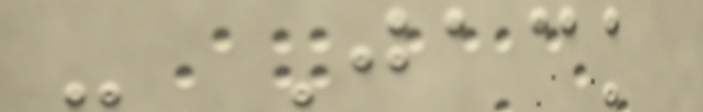- Jack
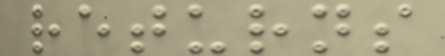returns
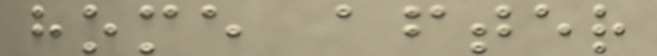home after
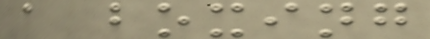a boxing
